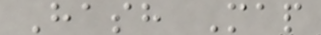Hash Map
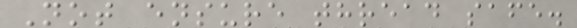Not ensure thread safe.
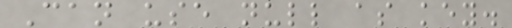Can use null as key.
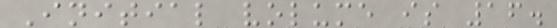Initial volume is 16.
